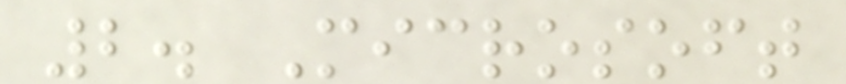2. Microsoft
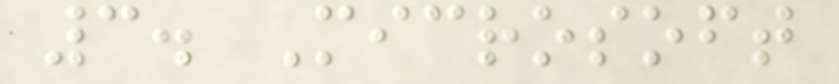3. Microsoft
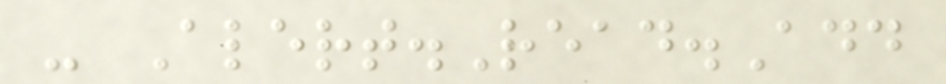- Alert.Read.Add
